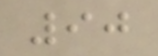90
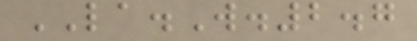LA.W.2.7
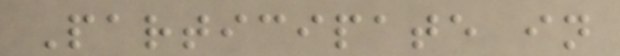Participate in
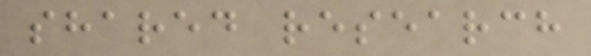shared research
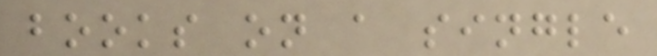books on a single
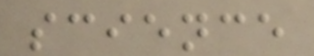science
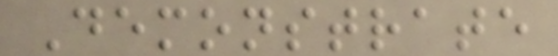Demonstrate
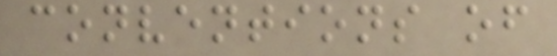conventions of
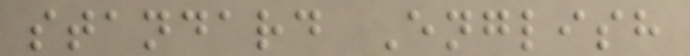standard English
